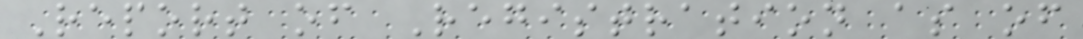Report of Registration as of
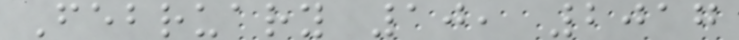February 10, 2017
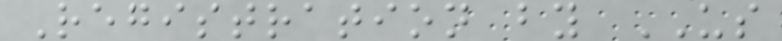Registration by US
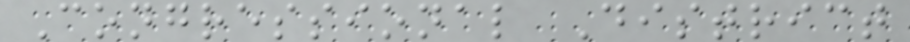Congressional District
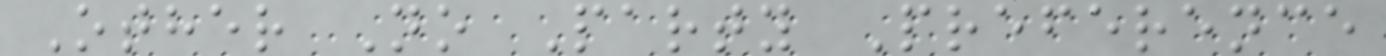Other No Party Preference
